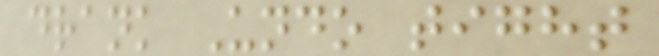drank Undo tight
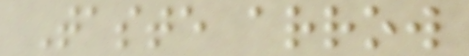Taste arrow
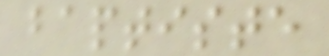baptiste
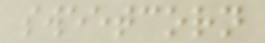sweetcorn
